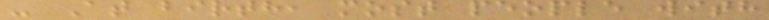- At birth, most people with
